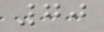70
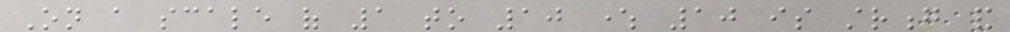On a scale of 1 to 10 where 10 is strong and
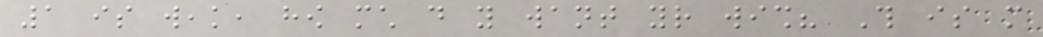1 is weak, how much do you want your wish? This is more
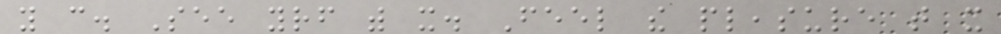you can. See yourself with it. Feel the pleasure that it
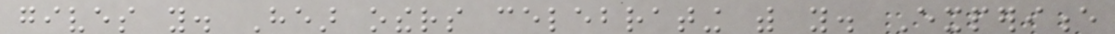gives you. Hear others celebrating with you. Experience
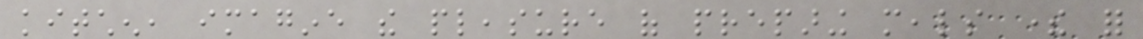kitchen, imagine the pleasure of preparing meals there for
